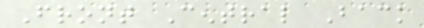Front Central Back
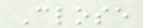Close
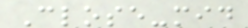Close-mid
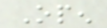Open
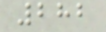282
